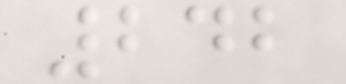242
